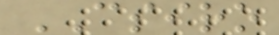CSIRO
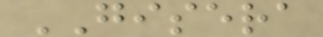GISERA
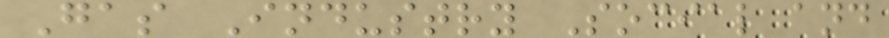Gas Industry Social and
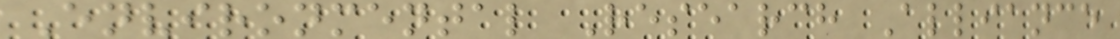Environmental Research Alliance
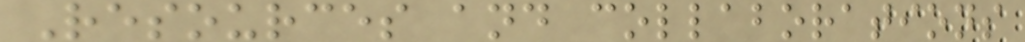Resources and collaborations
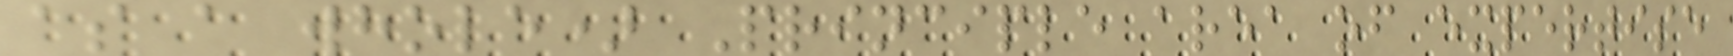as a whole) Principle area of expertise
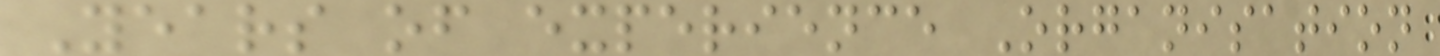Years of experience Organisation
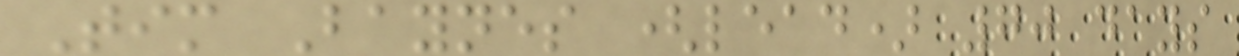Tim Baynes (lead) 70 days
